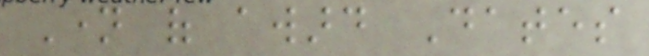Name of award Dates
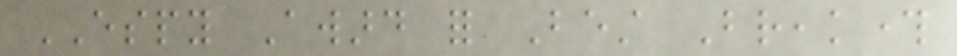ESPY Award for Best Breakthrough
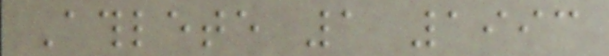Athlete 1 1993
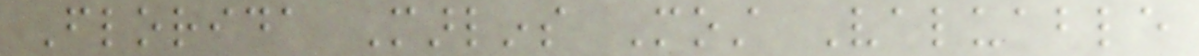Florida Marlins Most Valuable
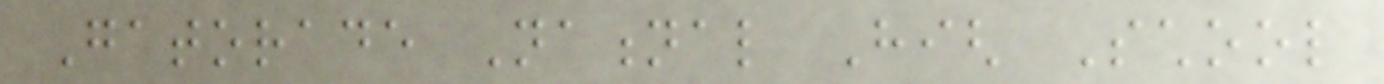Gatorade National High School
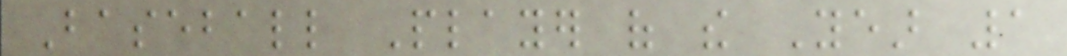Baseball Player of the Year 1
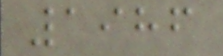1986
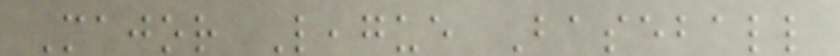Major League Baseball
